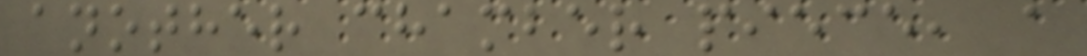another chamber piece, a
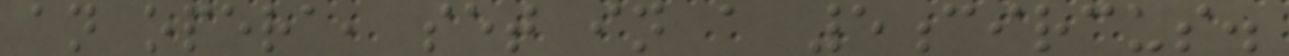an opera, set in a 5circus.
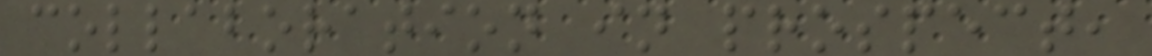collaboration in prospect,
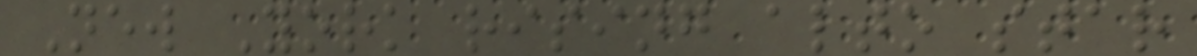New York rising alto star
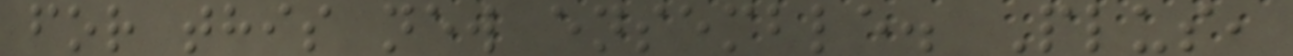for this new ensemble. Plus,
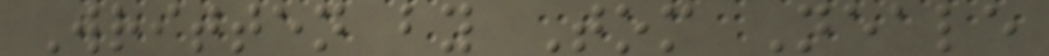Written by Tom Neale
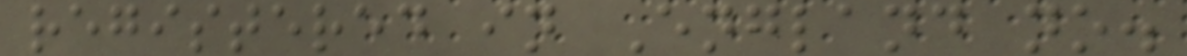registered in England no.
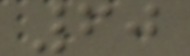60
